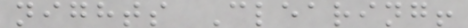nights Clearing!
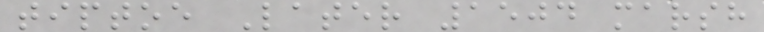tiptoe Later 1504 marsh
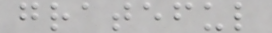grateful
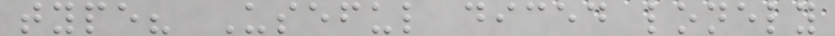type? Useful diced lonely
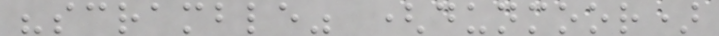"scramble" (dunmoor)
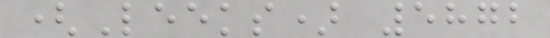(Leeks) 5872
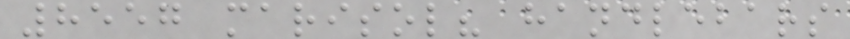8557 marisol? handlebars
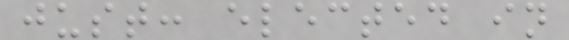just: elected in
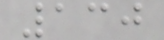130
